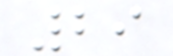29
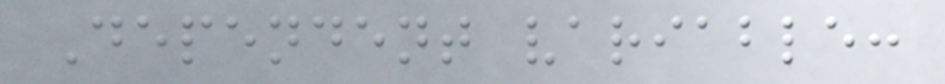Dependent variable:
